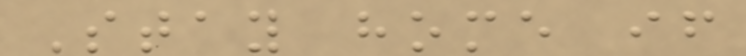Stay home if
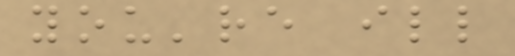you're ill
